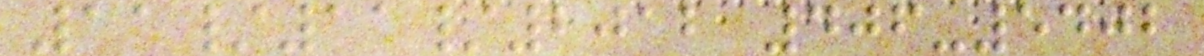11/11/2012 406-5402
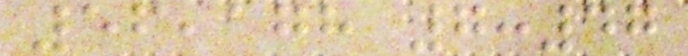56,178 7:47
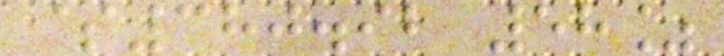$380.92 58%
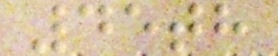45th
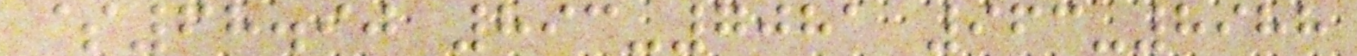$68.90 893-7081 963-8988
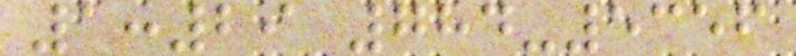1:29 784-5356
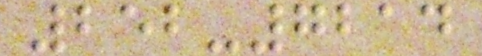252-7214
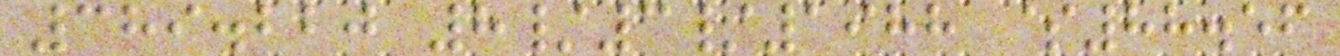389.220 8/3/1988 $88.56
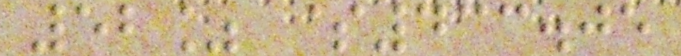52% $433.05
